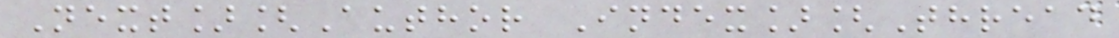Next][Author Index][Thread
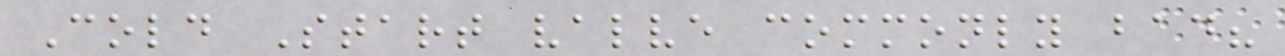Cold Start valve commonly bad?
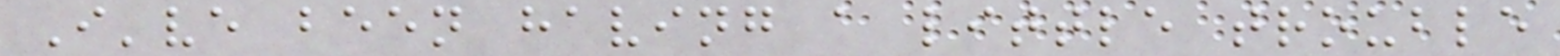I've been having a little trouble
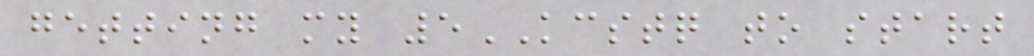getting my 5KCSTQ to start
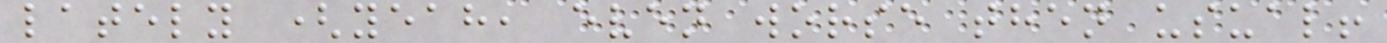lately (yeah, even worse then usual!
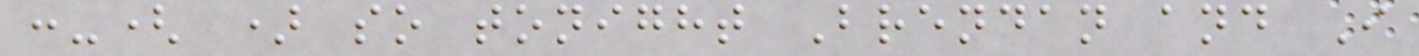:-( ) so tonight Brendan and I
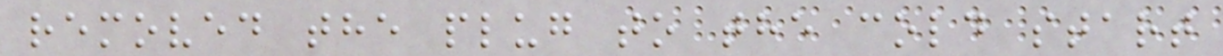removed the plug to the cold start
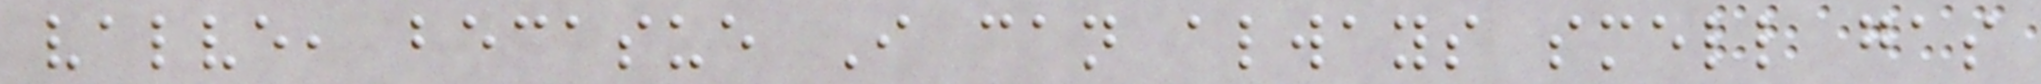valve, becasue I can always smell gas
